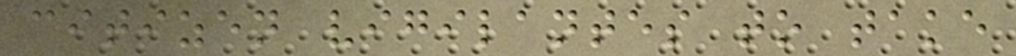citizen vigilantes to take
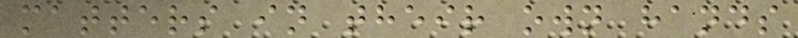matters in their own hands
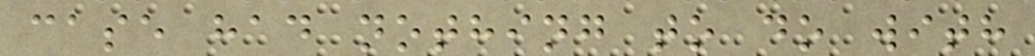case had nothing to do with
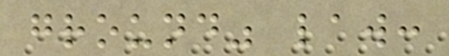ground" law:
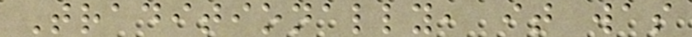Traditionally, it was
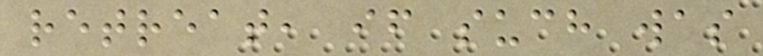retreat, if such was
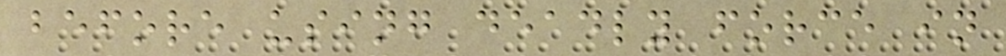before using deadly force in
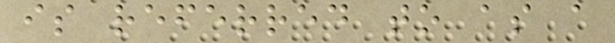is referred to as a
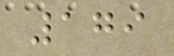179
